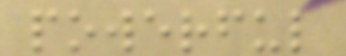powerful
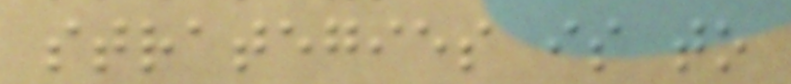strategies is to
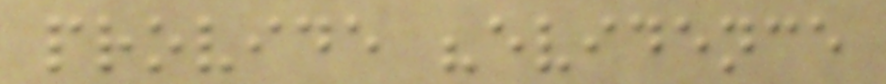provide "evidence
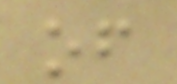of
